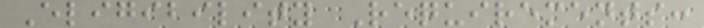Eligibility Requirements:
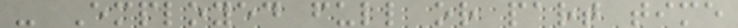- Employed full or part time
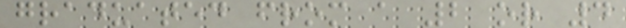graduated from a 2 or 4
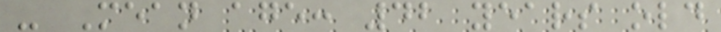- Mean age: 42 years old
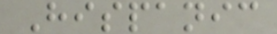Hispanic
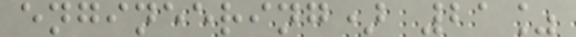engineering) 21%
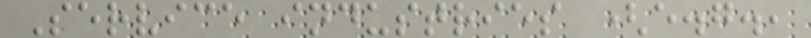Service industries (e.g.,
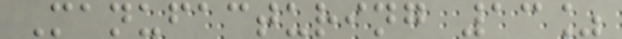Manufacturing 13%
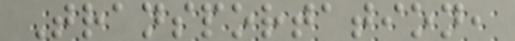Transportation,
